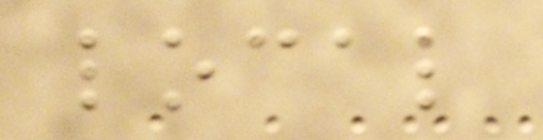local
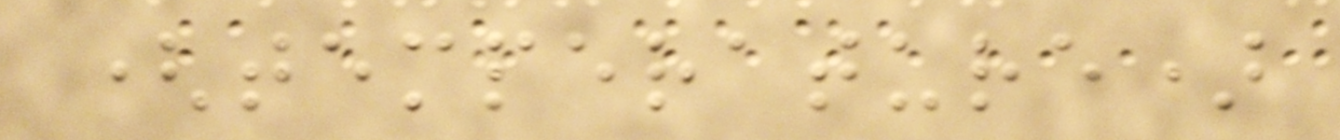(temperature)
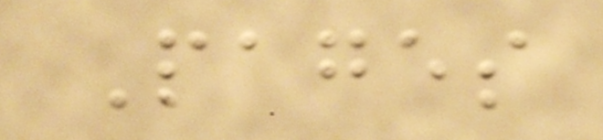Pages
